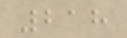218
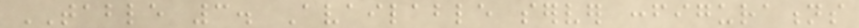TABLE 3. Available server configurations
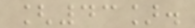[43].
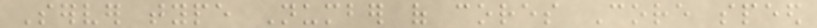Server type Number of cores Core speed
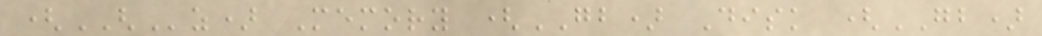(GHz) Memory (GB) Disk (GB)
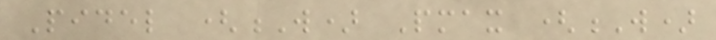Pidel (W) Pmax (W)
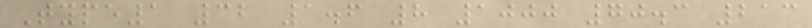Type1 32 1.6 8 1000 70.3 213
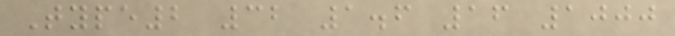Type2 32 1.6 16 1000
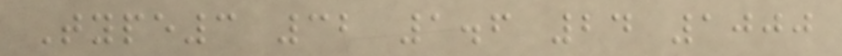Type3 32 1.6 24 1000
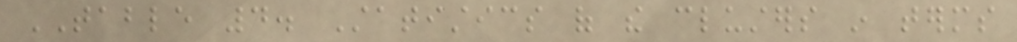TABLE 4. Statistics of the clusters in terms
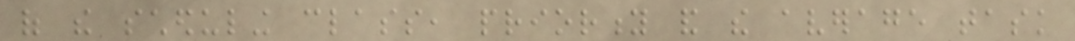of the scheduling class, priority and the average task
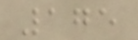175
